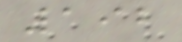192
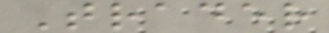Trader
